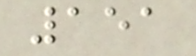151
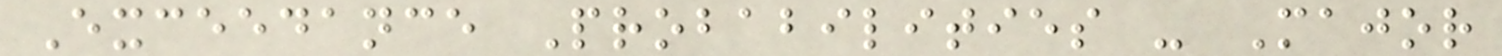Exceedance Probabilities - Major
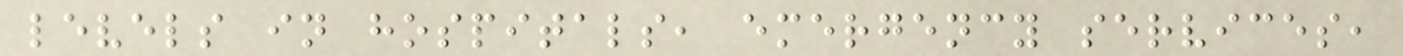levels in hospitals, emergency services,
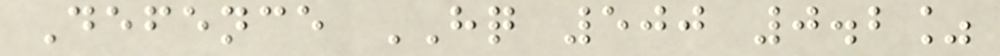Defence HQ 500 0.2%
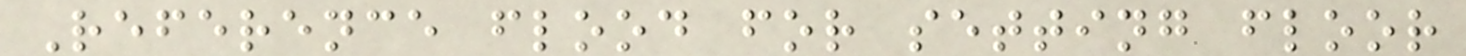Reference flood for setting floor
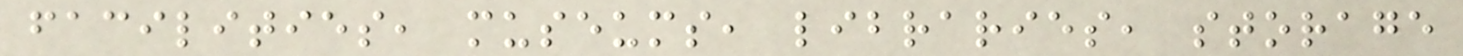facilities, museums, libraries, storage
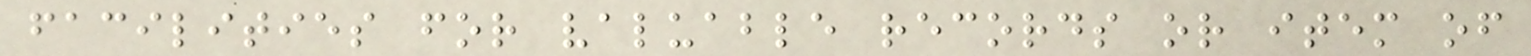facilities for valuable records or item of
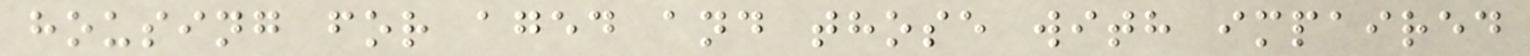housing for aged and those with impaired
